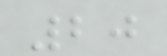20
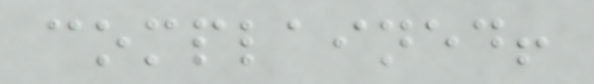complained!
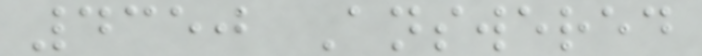4350 Answered
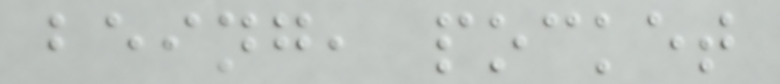being, pocket
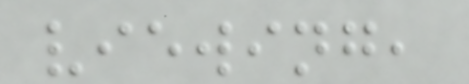viewing,
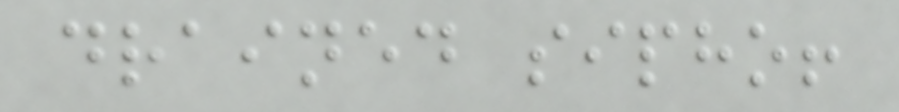drained sipho!
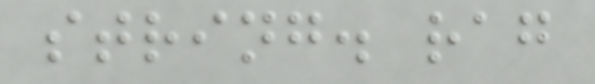string. rag
